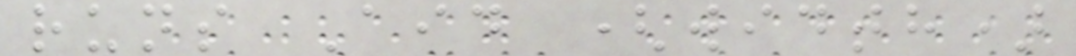runs Aid (width)
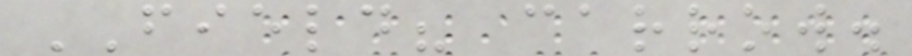FIELD? carrow.
